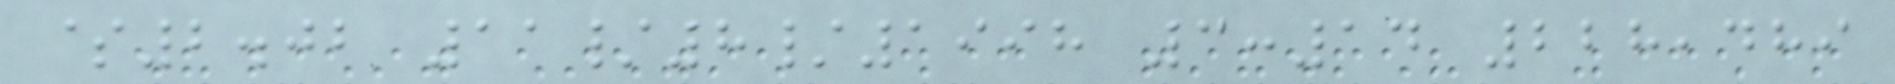$2.02 11/8/1998 3:14 228,489
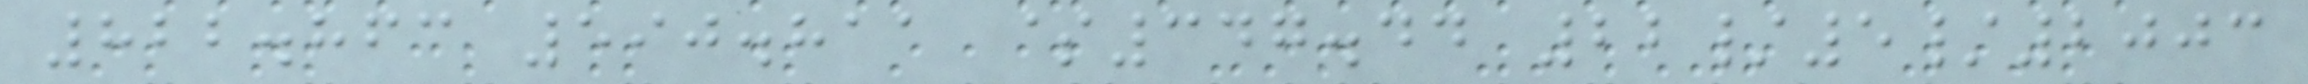822.863 590.811 $347.44 22/5/2003
